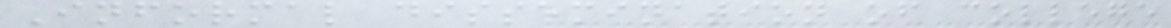Informal dissemination of college
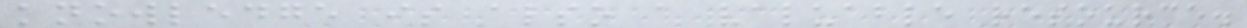knowledge is also a valuable resource.
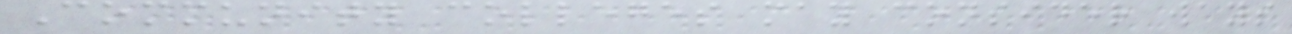Community colleges may consider ways
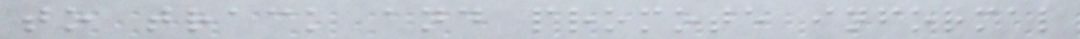to track and promote informal
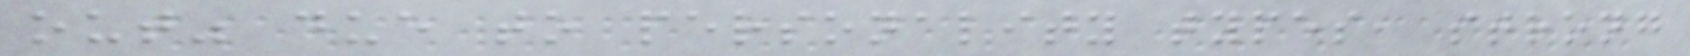out" due to personality types, strong
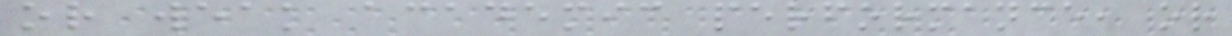or weak academic performance, or
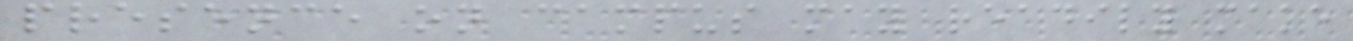presence on campus may readily make
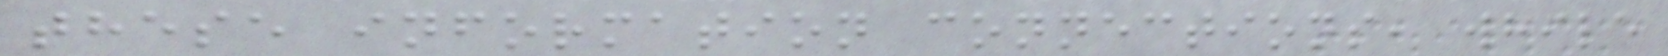these information connections, while
